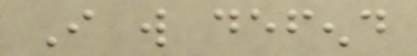I will defend
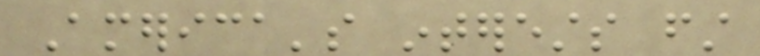America's interests first
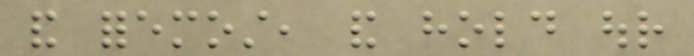and foremost, and hold our
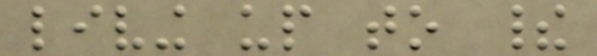living up to their
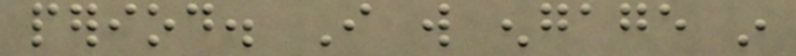period. I will engage in
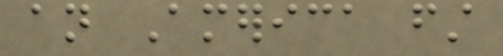an America first
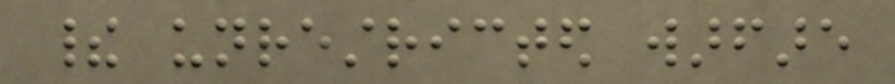their unrestricted warfare
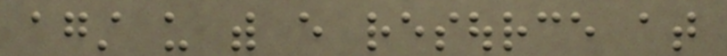against us with every resource at
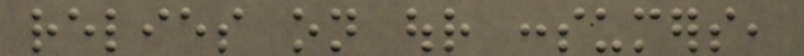relies on our consumers,
